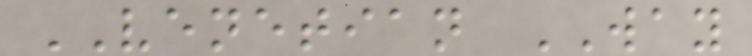VENETIAN WAY
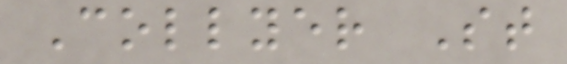Collyer St
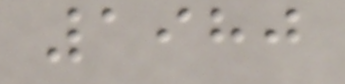1980
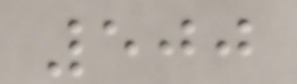500
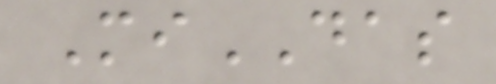MiDAS
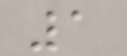1
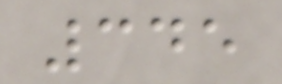345
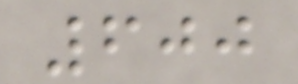600
